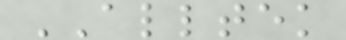ALLTEK
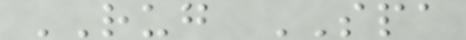RUG SPA
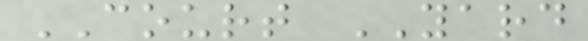COURT YARD
